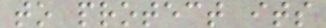to protect its
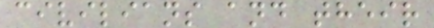civilians and their
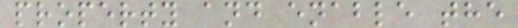property and enable the
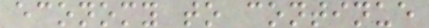economy to continue
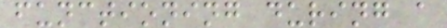functioning during a
